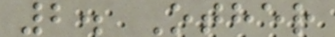2. Other
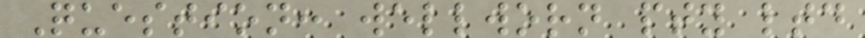Question: wellworn pty ltd
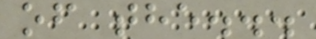of the...
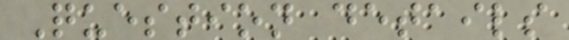Question details
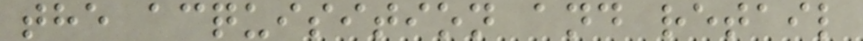the acquisition and retail
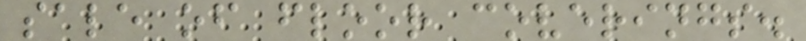sale of floor coverings.
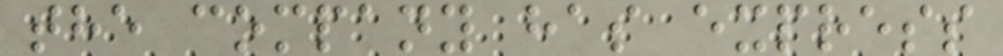the company has express
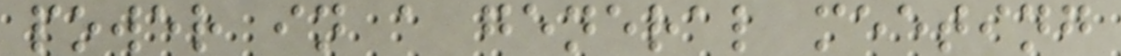power in a general meeting
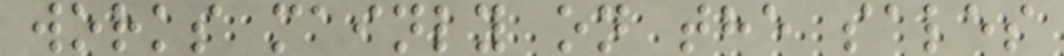works mainly on the sales
